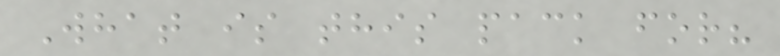What is this pack for?
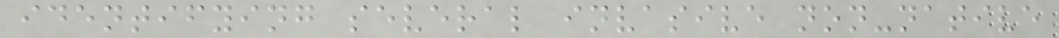identifying several invasive non-native
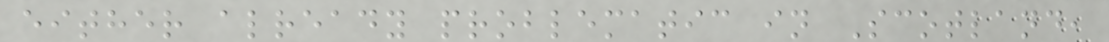either already problematic in Scotland,
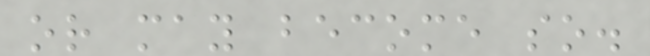or may become so.
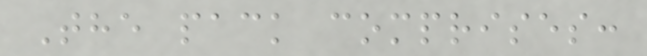The pack comprises:
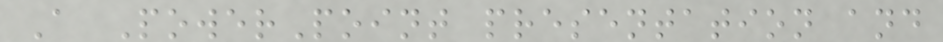A PowerPoint presentation and
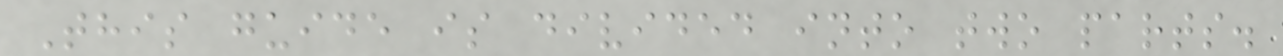This guide is divided into two parts.
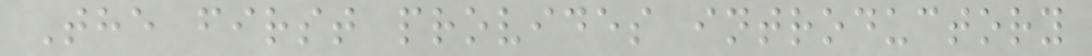The first provides introductory
